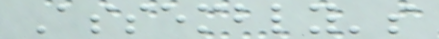Assembly's
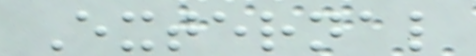External
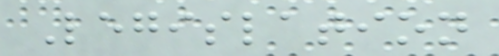Legislation
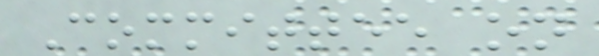Committee on
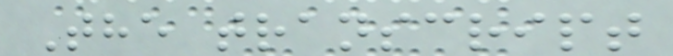The transcript
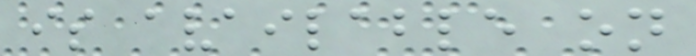is available on
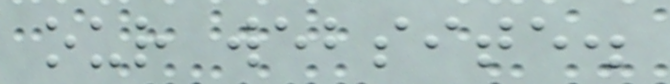our website.
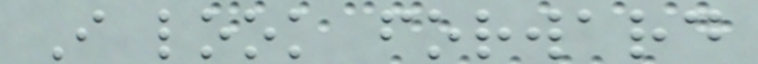I look forward
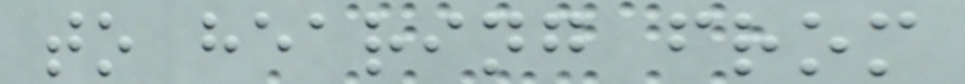to hearing from
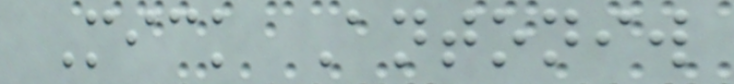Mick Antoniw
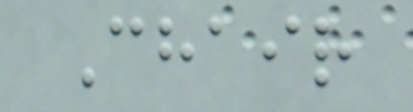Chair
